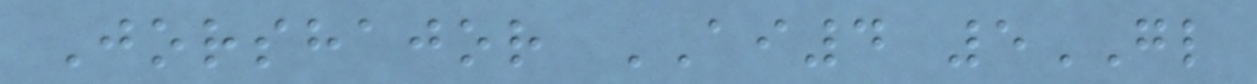Jorshajor AI4 5GL
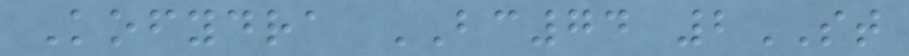Kofydra BC74 2ST
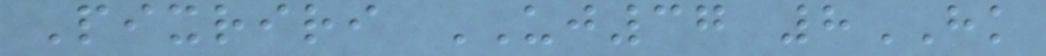Pixriri UJ37 8HK
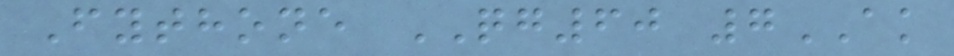Fythone QG60 7AK
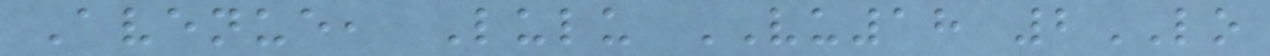Avenue, Lulu VU18 2LO
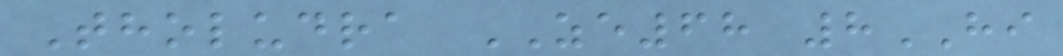Tholudra ZE68 8HI
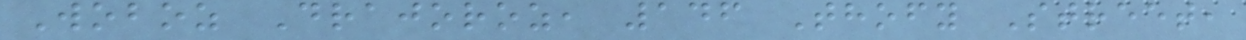Woboz Drajoroz, 146 Thofy Street,
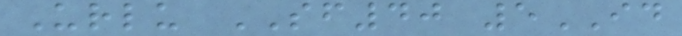Urlu SF40 5ID
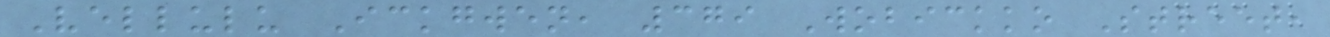Vellulu Ickgwen, 379 Wobickko Street,
